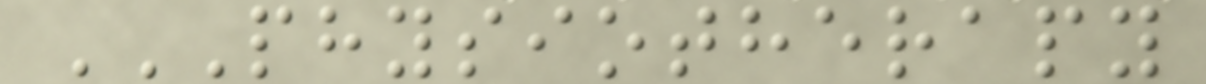PHYSIOTHERAPY
